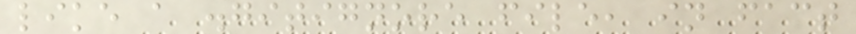like a .gitignore file, in fact
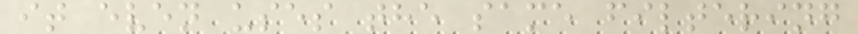it even uses the same filtering
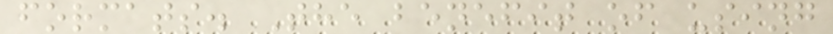formats. The benefit of using
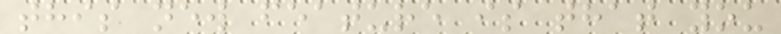this new feature is that you
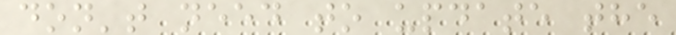don't need to update the
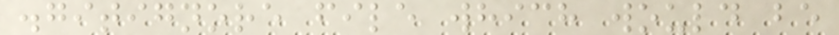.gitignore file which would be
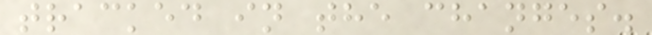tracked in the changes.
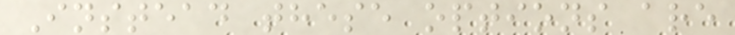Instead these options are
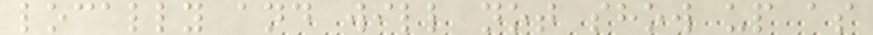locally and will not show up as
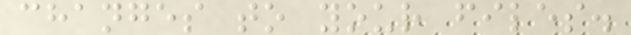changes to your files.
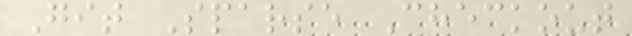Git Sparse Checkout
